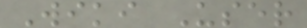Wiki User
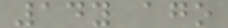14y ago
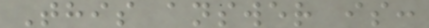This answer is:
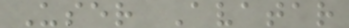User Avatar
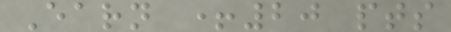Earn +20 pts
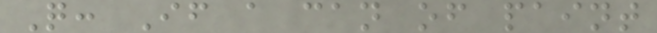Q: If a can of paint
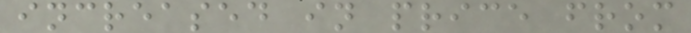increased in price from
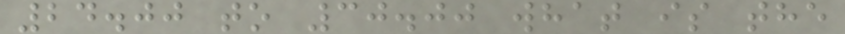24.00 to 30.00 what is the
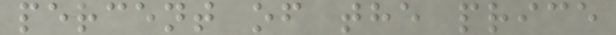percent of the price
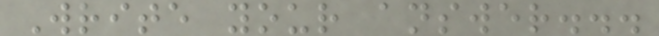Write your answer...
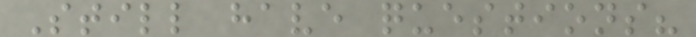Still have questions?
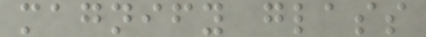magnify glass
